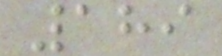189
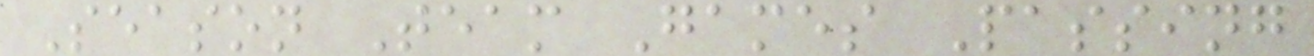Season Team Games Passing
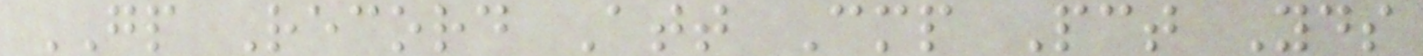GP Record Att Cmp Pct Yds
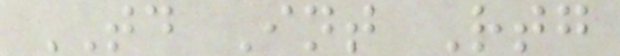TD Int Rtg
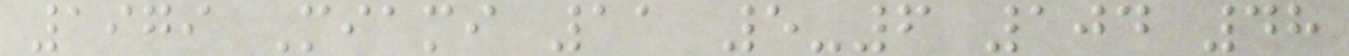1979 Miami 11 5-6 104 48
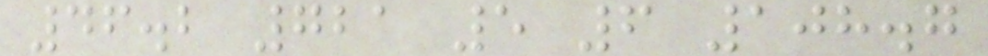46.2 721 5 6 108.7
